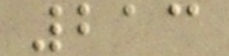213
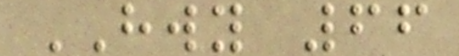HWY 66
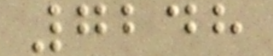7248
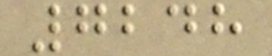7248
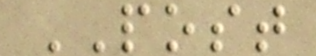POST
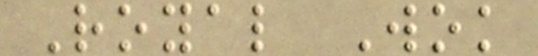Royal Wok
